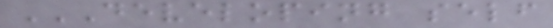DEVELOPING SELF
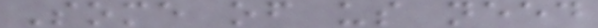Some of us need
